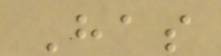Has
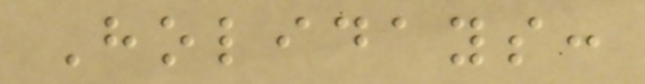Holidays:
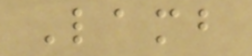Lamb
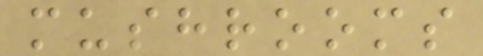mushrooms
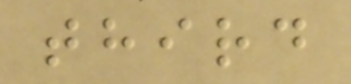third
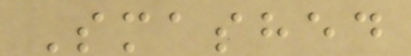Smashed
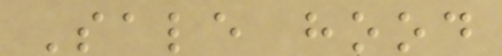Sale hood
